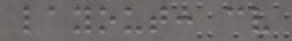layout: cv
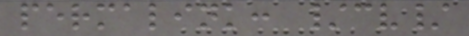permalink: /cv/
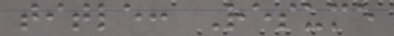title: Resume
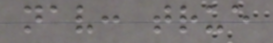nav: true
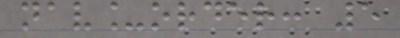nav_order: 5
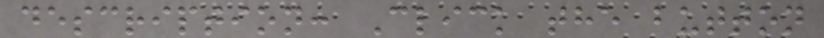description: Click the button
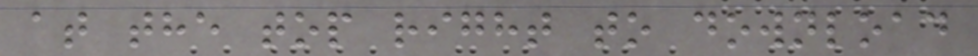at the top right to download
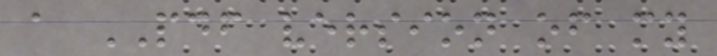a PDF version of my
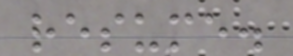resume.
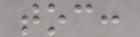toc:
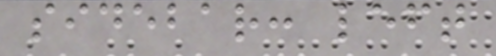sidebar: left
